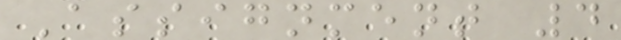Assignment 4
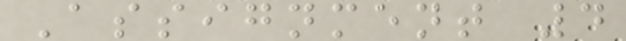Assignment 4
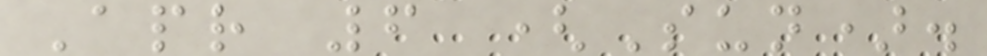Apr 6 (Sun).
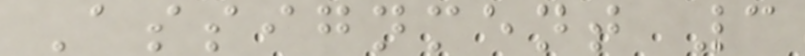Assignment 3
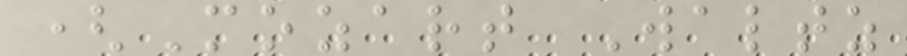(Mozart Waltz
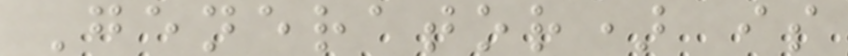Generator) is
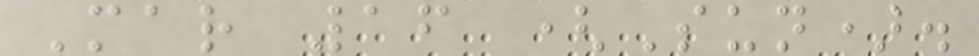Mar 16 (Sun).
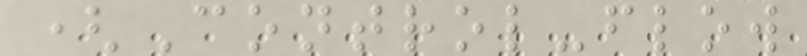(Control-flow
